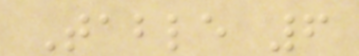Table 6
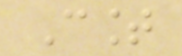Count
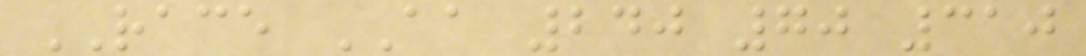RACE AA 240 70 310
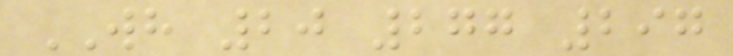WH 20 277 297
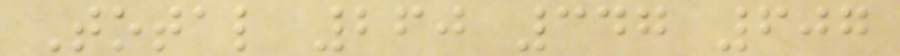Total 260 347 607
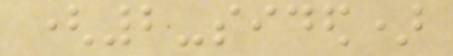(2-sided)
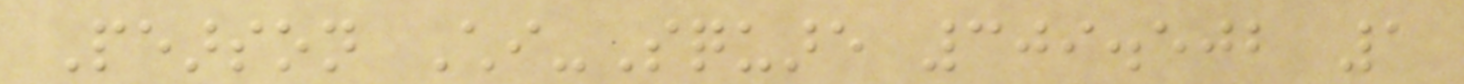Pearson Chi-Square 309.502 1
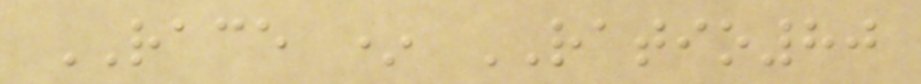RACE * RATIO80
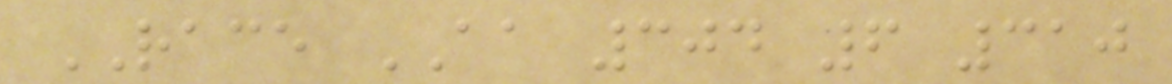RACE AA 304 6 310
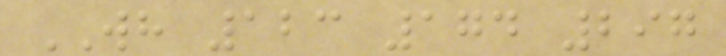WH 123 174 297
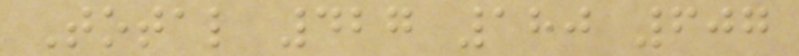Total 427 180 607
